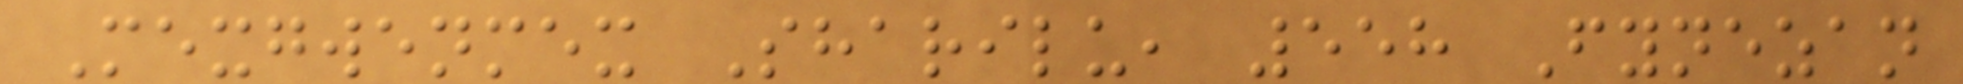Mexgwenmex Sharilu, 558 Fynezan
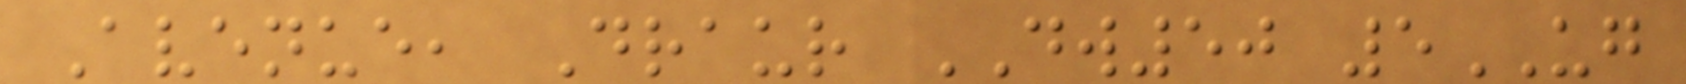Avenue, Draur DW50 5UG
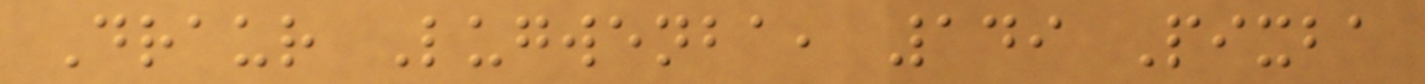Draur Lugwenba, 149 Pixba
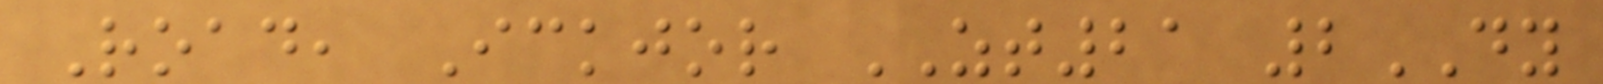Road, Ickjor ZT21 2DY
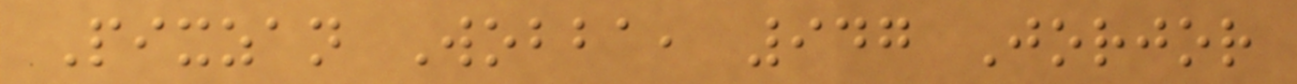Pixzan Wobba, 947 Jorjor
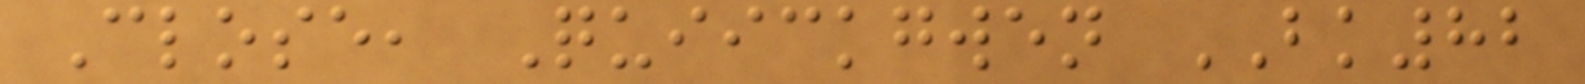Close, Quiickgwen BK82
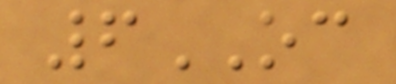6OC
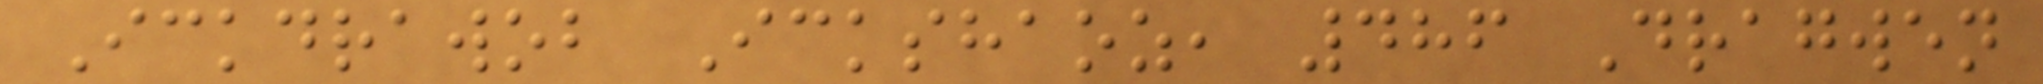Ickdrawob Ickshaoz, 486 Dragwen
